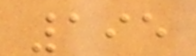195
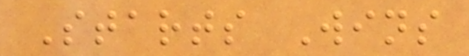Starts Wins
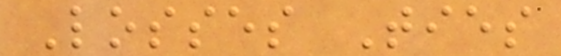Losses Ties
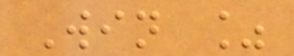Win %
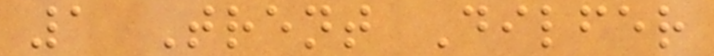1 Trent Dilfer
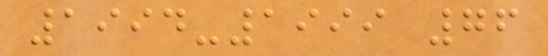1994-1999 76
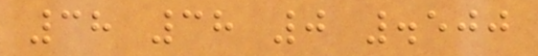38 38 0 .500
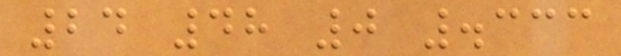24 48 0 .333
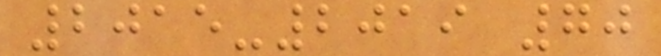2015-2019 70
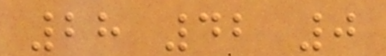28 42 0
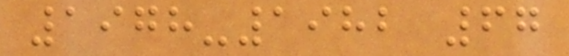1978-1982 67
